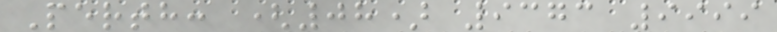Perth: (08) 9373 9999
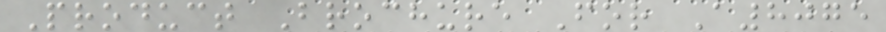Product Brochure For A8075
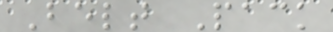Belt Pack
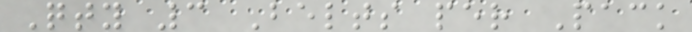Qty 3 Belts per Pack
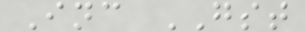Inc GST
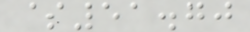$51.70
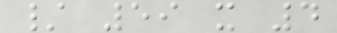/ 59 x 4
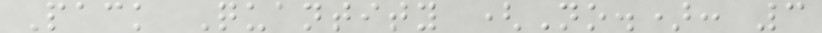Pack Quantity (No.): 3
